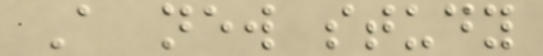A new study
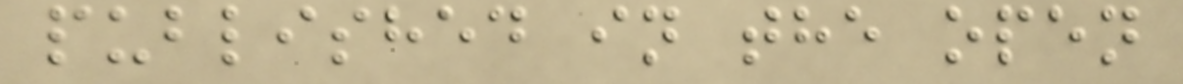published in the open
